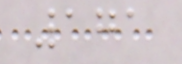171
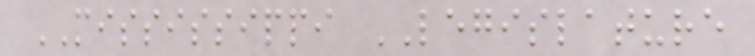MISSISSIPPI LEGISLATURE
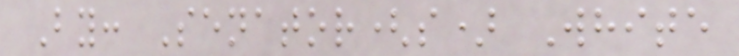By: Senator(s) White
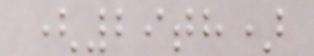(29th)
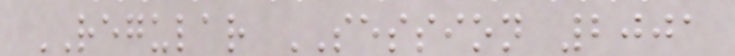REGULAR SESSION 2001
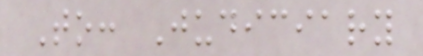To: Judiciary
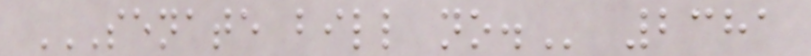SENATE BILL NO. 2381
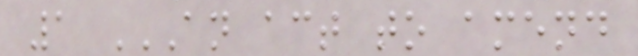1 AN ACT TO AMEND
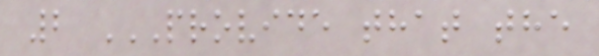2 PROVIDE THAT THE
